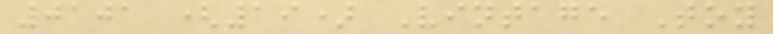0101 (19) Vintage Toy
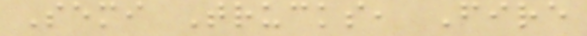Semi Trucks, Fire
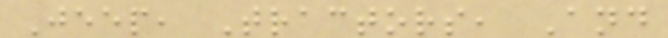Jeep, Tractors, And
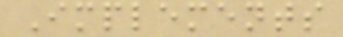Implements
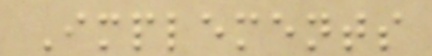Implements
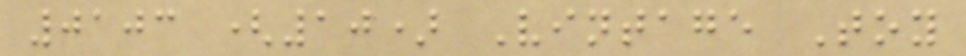0103 (10) Vintage Toy
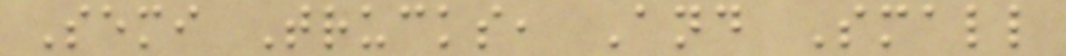Semi Trucks, And Small
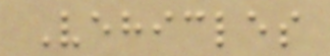Vehicles
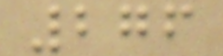276
